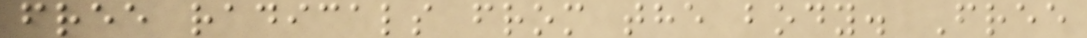free radicals from the body. Free
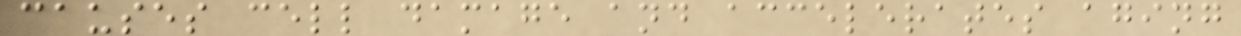causes cell damage and accelerates aging
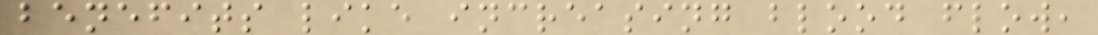benefits like increasing blood flow,
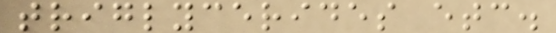triglycerides etc.
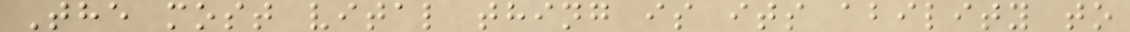The most vital thing is its ability to
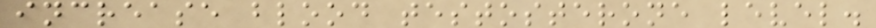increase blood testosterone level.
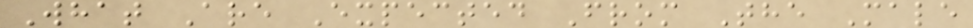What Are Expected From The Male
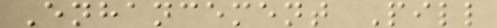Enhancement Pill
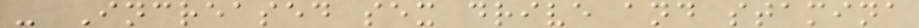- Increased sex drive and stamina
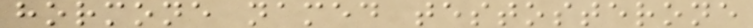hormone named testosterone
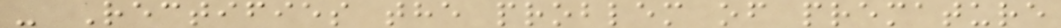- Rectifies the problem of premature
